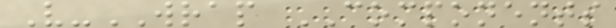V-WRAP COMPONENTS
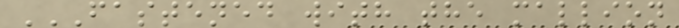FASTENED WITH THE MALLION
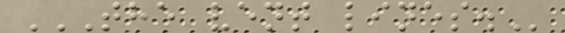THE VENT LINES.
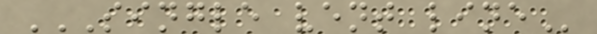SINGLE VENT LINE
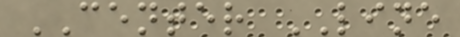CENTER LINE
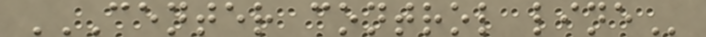CENTER CONTROL LINE
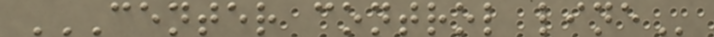CENTER CONTROL LINE
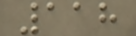118
